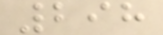298
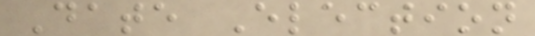Date Election
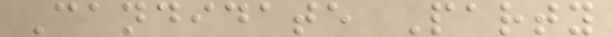Candidate Party
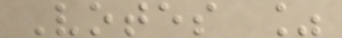Votes %
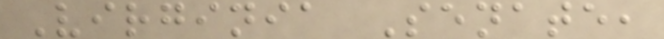Virginia Senate,
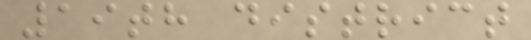19th district
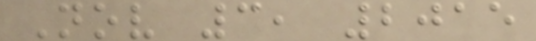Nov 3, 2015
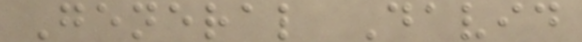General David
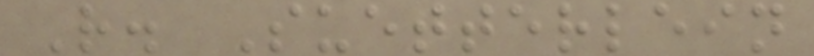R. Suetterlein
